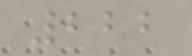222
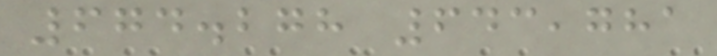674.278 643,781
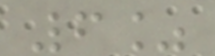6%
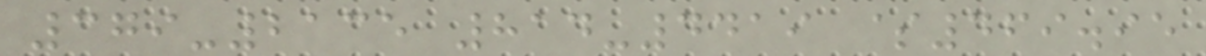379-2135 814-4419 $469.95
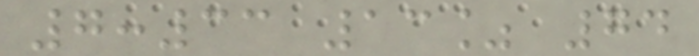7:33 13% 74
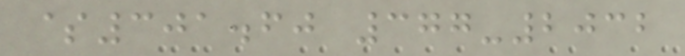$301.60 377-2032
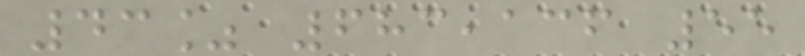43% 683,136 55
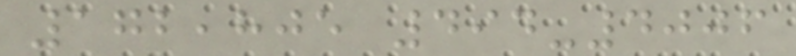172,805 494-4006
